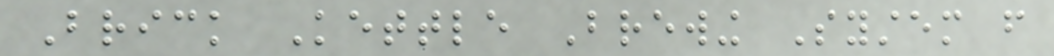Brick Kettle Brewing System from
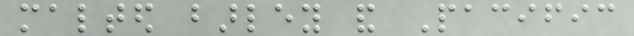malted barley and Pacific
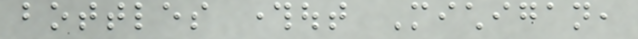bottles throughout Michigan,
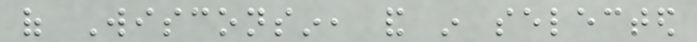of Wisconsin, and in selected
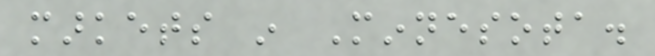markets in Minnesota.
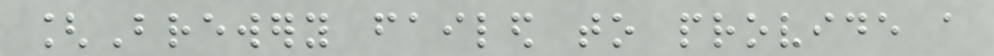[Brewery failed to provide a
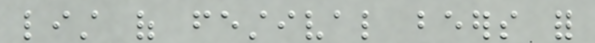list of festival beers for
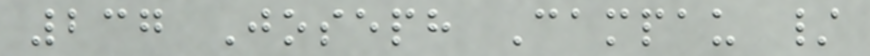237 Joseph Campau /
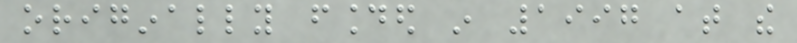originally founded in 1997 at the
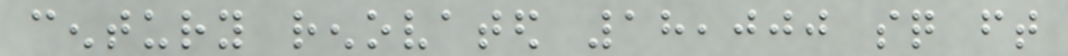century renovated 18,000 sq ft
